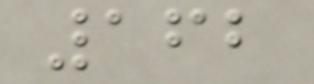162
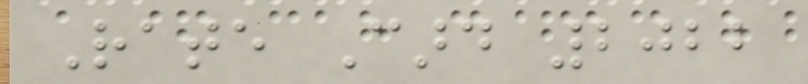Rate Card 2022
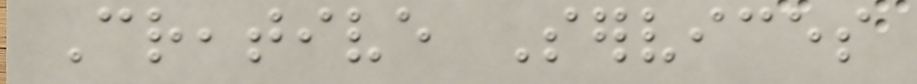Creative Services
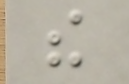the
